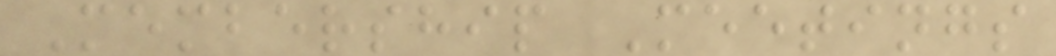Membership Meetings
